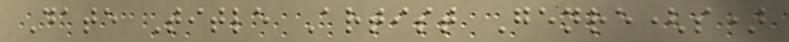Date Title Artist Genre(s)
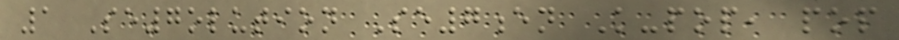1 Se7olution Se7en K-pop, pop
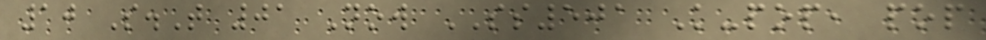10 S.T 01 Now SS501 K-pop, pop
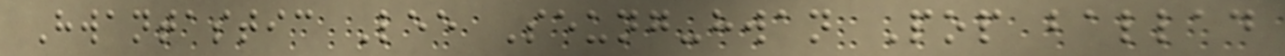Hwantastic Lee Seung-hwan Pop ballad
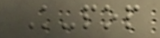K-pop
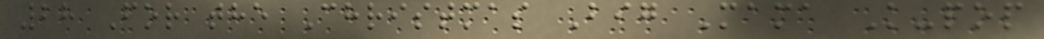28 For the Christmas Big Mama K-pop
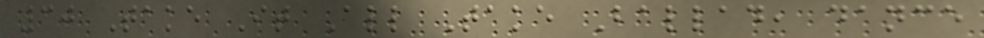30 Take It All Take Ballad, dance
